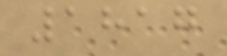1817
